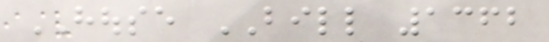HOUSE BILL 1362
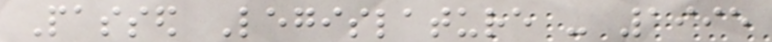Passed Legislature - 1995
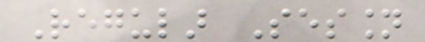Regular Session
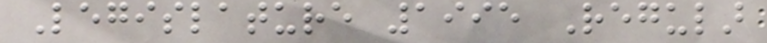Legislature 1995 Regular
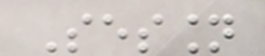Session
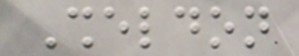Sheldon
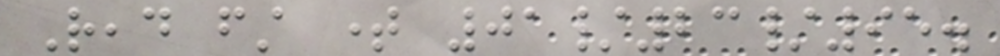Read first time 01/23/95.
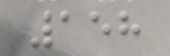158
